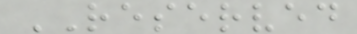RESERVED
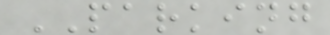PARKING
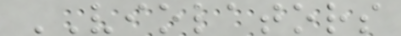VIOLATORS
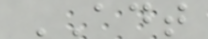ADT
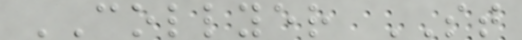COLLYER ST
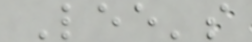Lee's
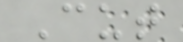Cut
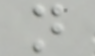n
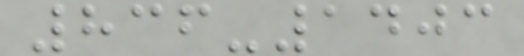836-1403
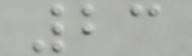23
